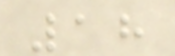18
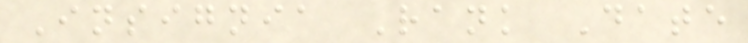Insignia Rank Date
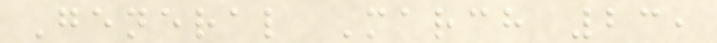General March 23,
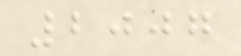2007
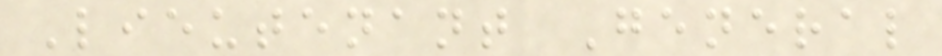Lieutenant General
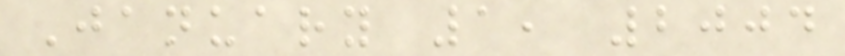January 1, 2004
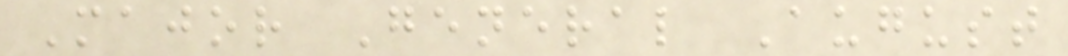Major General August
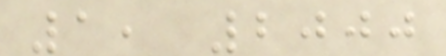1, 2000
